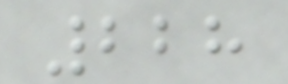228
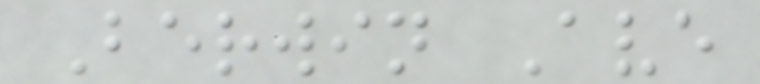Berwin Ave
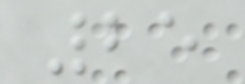25
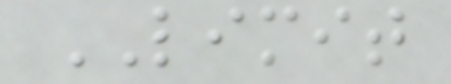LIMIT
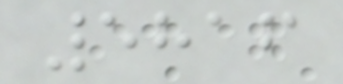5816
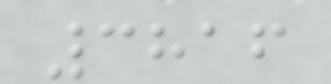3816
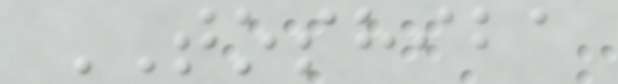TOSHIBA
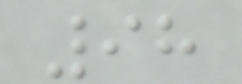98
